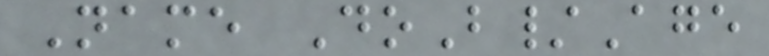Name DoB/Age
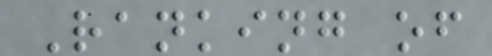Ranking of
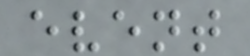event
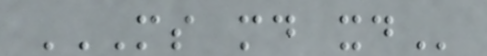MS MD XD
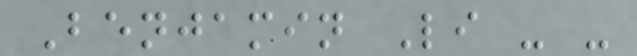Benjamin Li - -
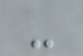-
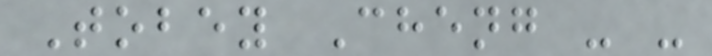Tobey Cheng - -
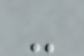-
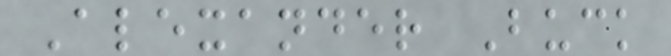Alexander Buck
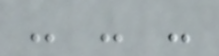- - -
